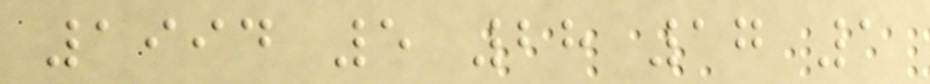1994 5 28 17 1
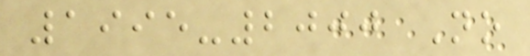1995-2000 No
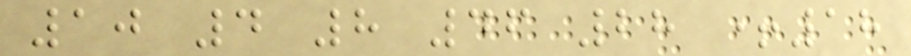10 4 8 46 28 +18
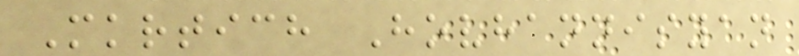Mkrtich Hovhannisyan
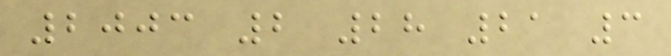2003 2 28 21 3
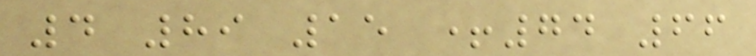4 89 15 +74 66
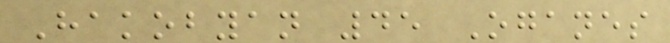Hakobyan 45 Oganes
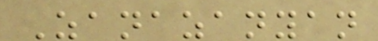Zanazanyan
